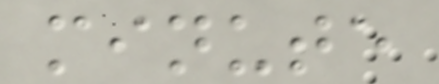minute
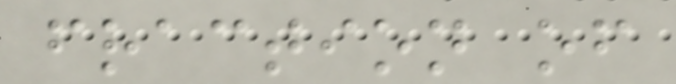fraction of
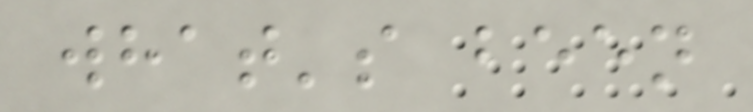what's been
